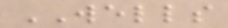WELLS
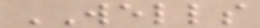WELLS
